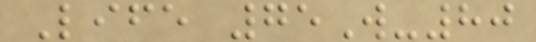Life 75W-80
